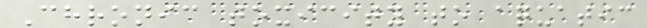Chronic toxicity to aquatic
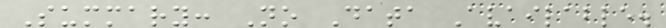Summary: No Data Available.
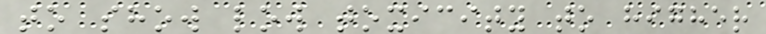to show low toxicity to higher
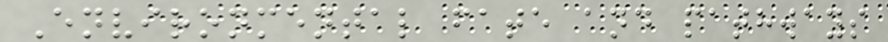Environmental fate and pathways
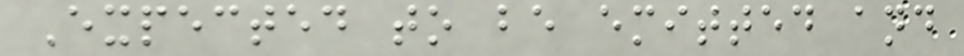Expected to be emitted and
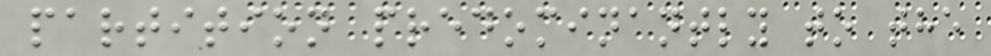partition predominantly to the
